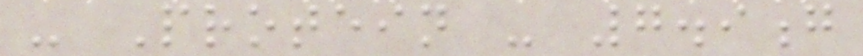- Protein - 7.9g
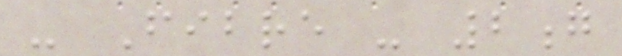- Fibre - 2g
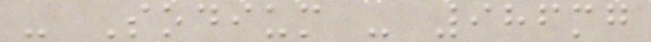- Sodium - 986mg
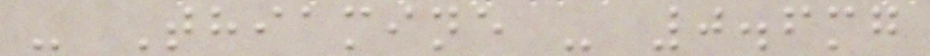- Thiamine - 0.6mg
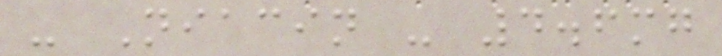- Niacin - 4.6mg
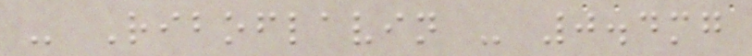- Riboflavin - 0.4mg
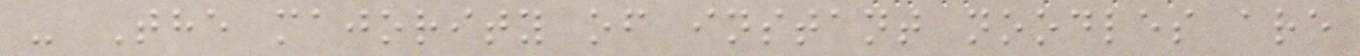- The majority of instant noodles are
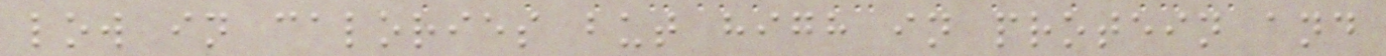low in calories but high in protein and
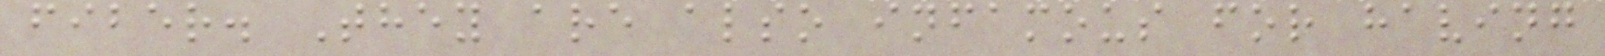fiber. They are also infamous for having
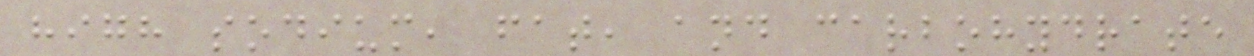high sodium, fat, and carbohydrate
